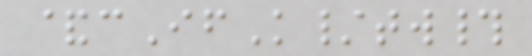&cIfK/tw#
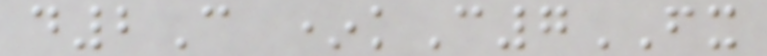d2C *kC7FX
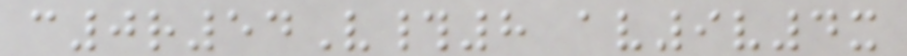c0r54V#8 av9v4x
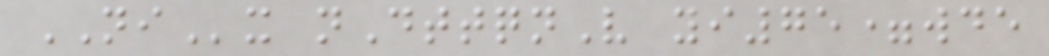NIx nDttqnV yi75=wde
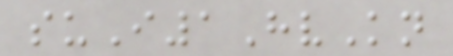suI1HvKn
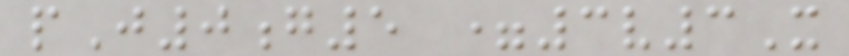pJ0g5 =3v3X
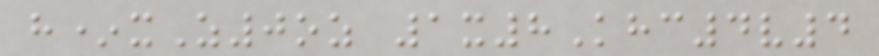h*xZ0oz 1x8Khc4v4
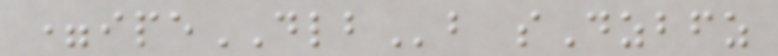=ipeDLBb sDzbfz
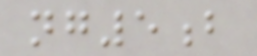ng5b
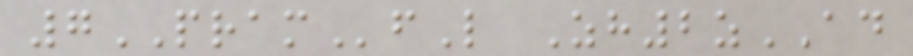7PRAMfL Zh2zAD
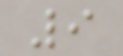9
